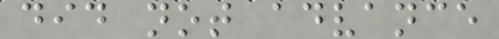did not advance
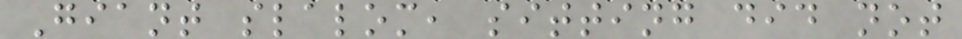Giant slalom, sitting did not
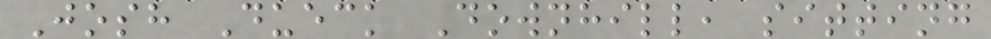Josh Dueck Downhill, sitting
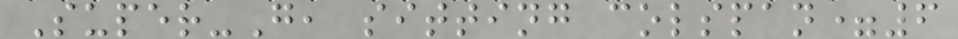Super-G, sitting colspan=6
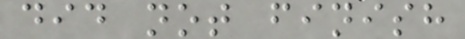did not finish
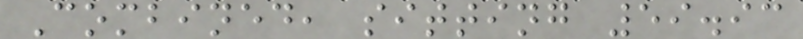Combined, sitting 59.93
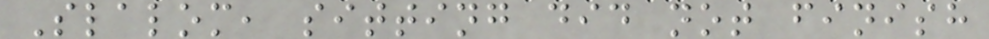Slalom, sitting did not finish
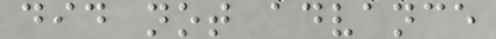did not advance
